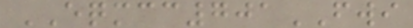EQMCC701FWI
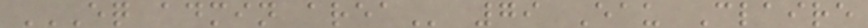EQ ADMIN AREA 79 Eau Claire
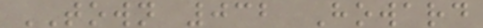TOWN 032 Howard
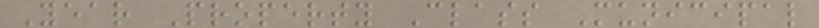Year Property Class Municipal
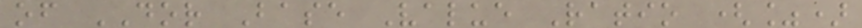of DOR Base Value Ratio (%)
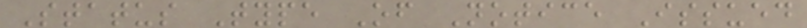Status Type Of Notice Issued
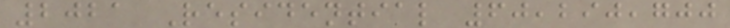2021 Residential 60,290,700
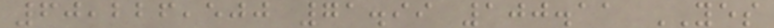60,226,500 71.99 100.11 YES
